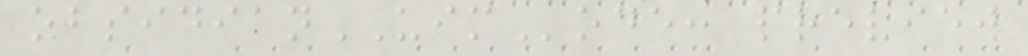obsidianUIMode: preview
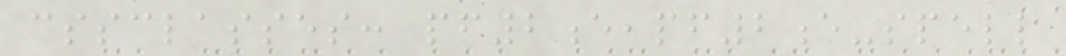cssclasses: pf2e,pf2e-spell
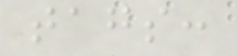tags:
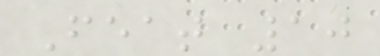Feat 10
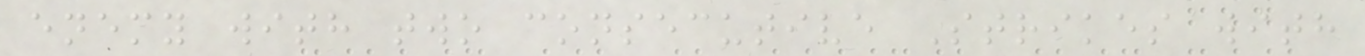enemy with two consecutive Strikes with
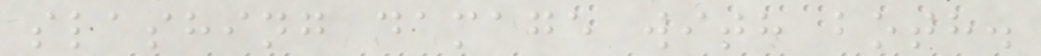slashing damage with both.
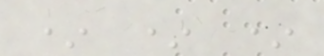* * *
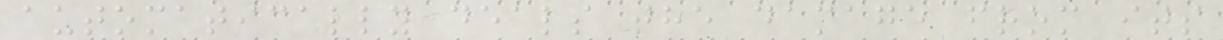automatically deals the damage from its
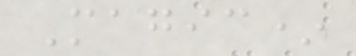Magic*
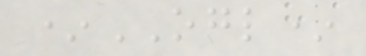*OGL*
